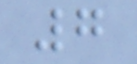7
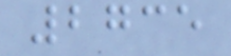2735
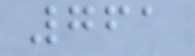761
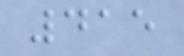415
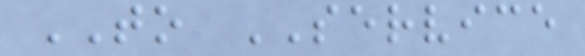TO SERVICE
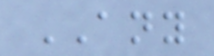ANY
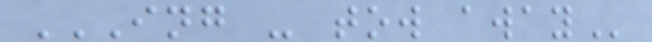ING - TOW AWAY
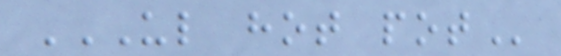UL HOT POT
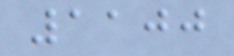1100
